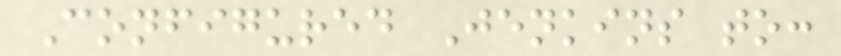Configured Jenkins to:
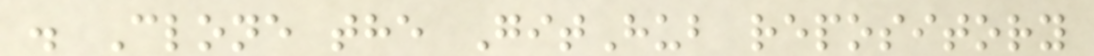. Clone the GitHub repository
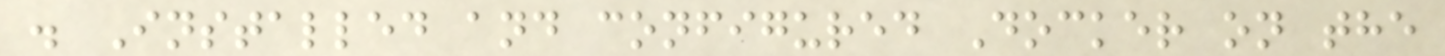. Installed and configured Docker on the
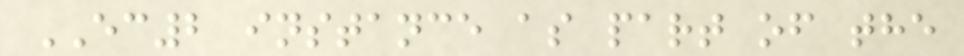EC2 instance as part of the
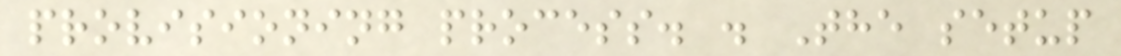provisioning process. . The setup
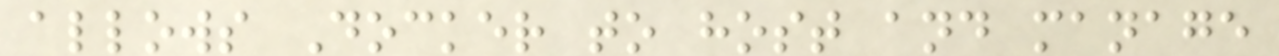allows Docker to host and manage
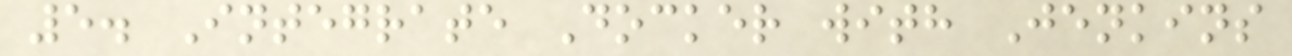5. Integrate Docker with Jenkins
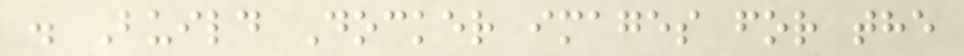. Build Docker images for the
